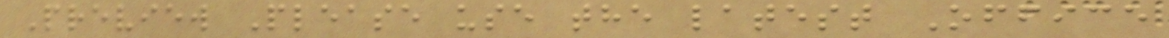Preview Please use the latest Office
